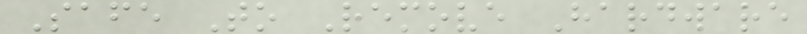Safe To Remove Hardware
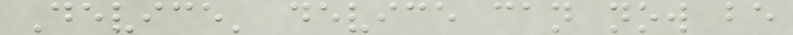Device' device can now be
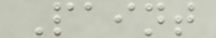Paint
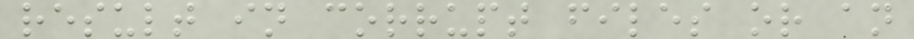result in corrupt files or an
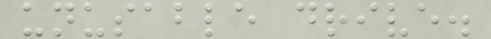unusable drive.
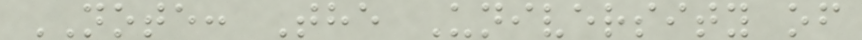NOTE: The University of
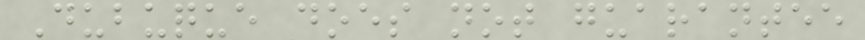Dubuque does not guarantee
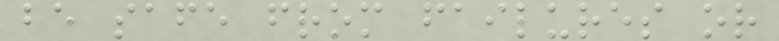be safe from failures or
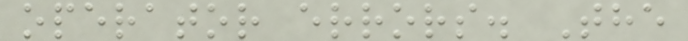operator errors. The
